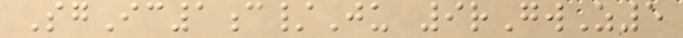SgIc1c/Ju 9rGwZ5
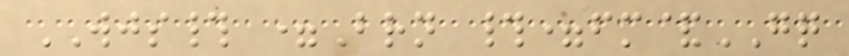WJS# =Brn #=fm&GQ
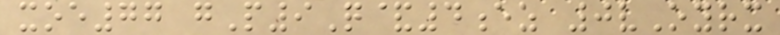xoe77 gP9Q&4ez 0vOyrx
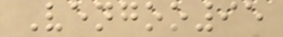Vengoo95
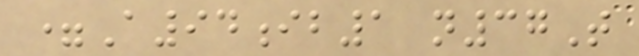=A94ib1 n37T
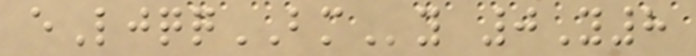eLjqqBMy 0Y8
